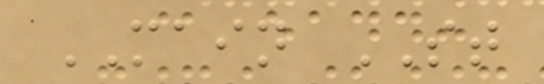MAIN ST
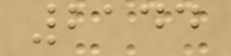2144
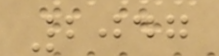2047
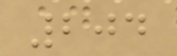204
